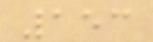153
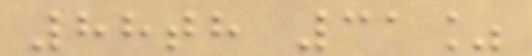88th 31%
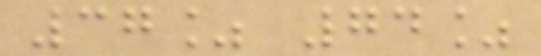37% 74%
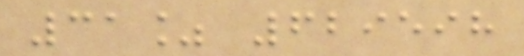31% 629598
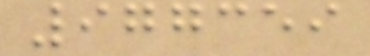977359
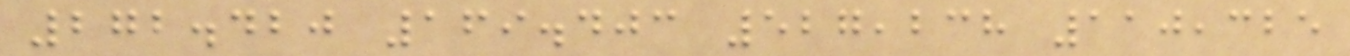272.420 169.403 527,238 110,325
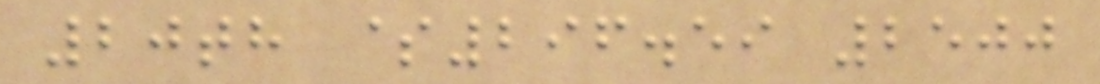20th $296.59 2500
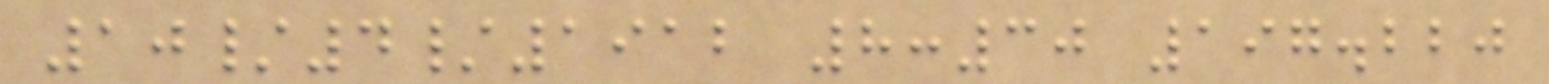10/4/1912 8:30 197.220
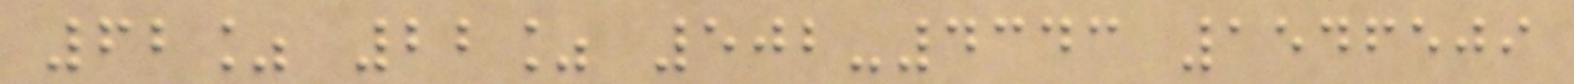62% 22% 502-4343 1546509
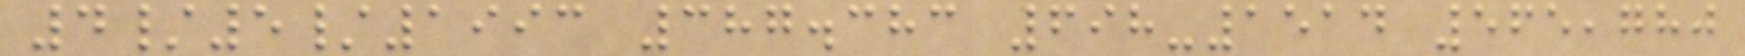4/5/1993 387.383 698-1514 565,780
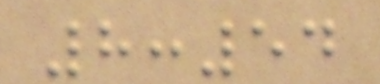8:54
